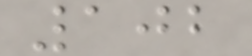102
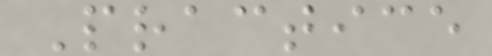Practice
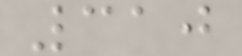310
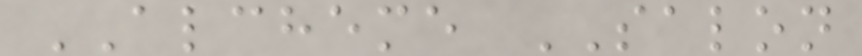ALCHEME SALON
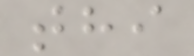thi
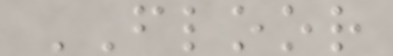FLOOR
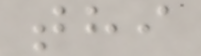thi
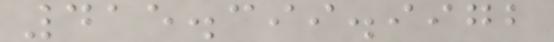415.399.9972
